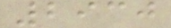2930
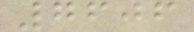7606
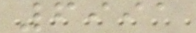6991
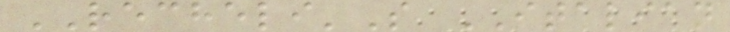RECHELI'S ITALIAN
